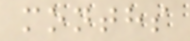months
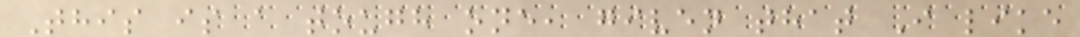This is a tough one, given that I like
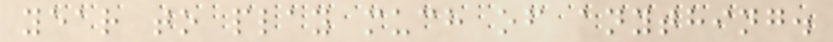year to play much of anything.
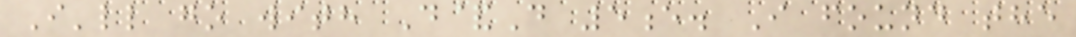I'll go with D&D 5e. I found the
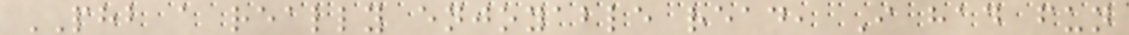PHB a really enjoyable read, I had fun
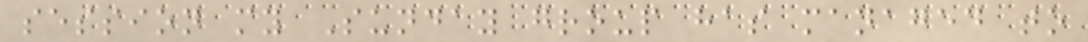session my Sunday group has managed to
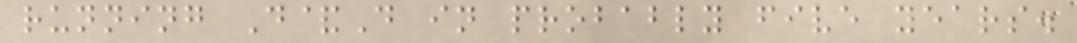running D&D in probably five years.
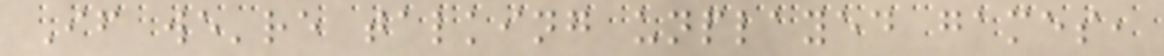If we're talking unplayed games,
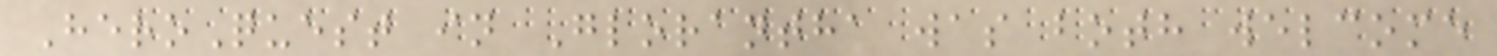HeroQuest in Glorantha was both welcome
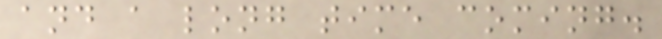and a long time coming.
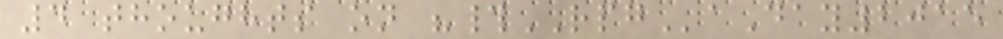4 thoughts on "#RPGaDay2015
